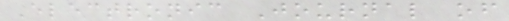Electronic Journal of
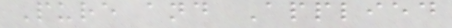Pure and Applied
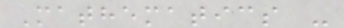Mathematics -
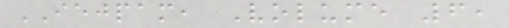IEJPAM, Volume 6,
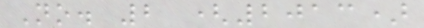No. 2 (2013)
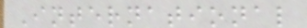International
